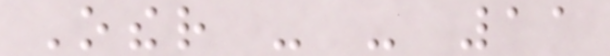Other - - 11
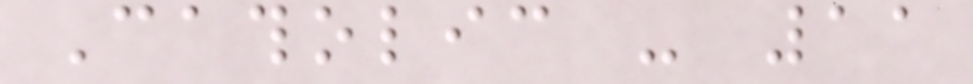Catholic - 11
